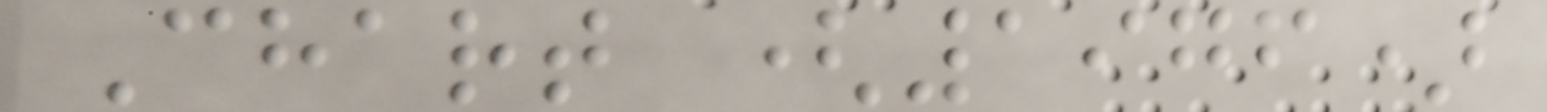Chart (1976)
